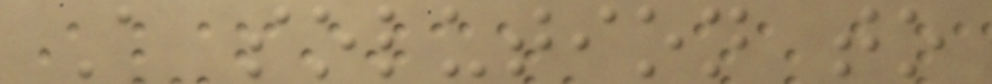A solution to
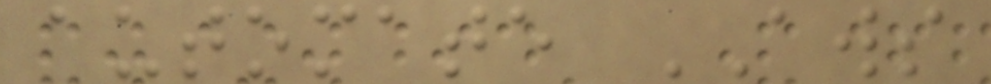automate AWS
